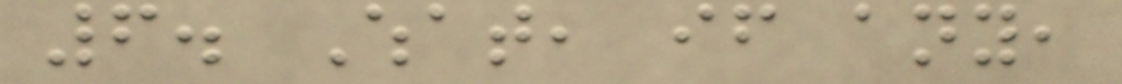6. What, if any,
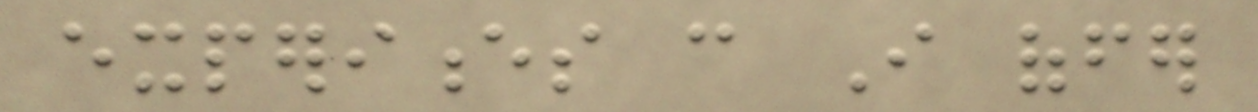experiences can I offer
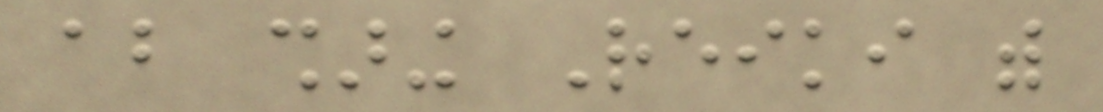about sharing Reiki with
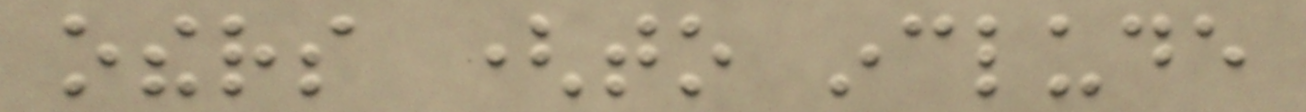others (to include
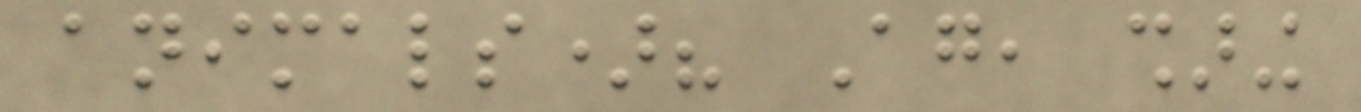animals)? Again, sharing
